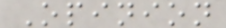Opinion
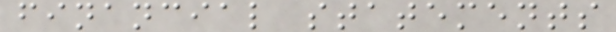financial statements
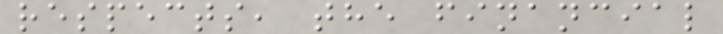respects, the financial
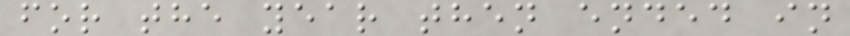for the year then ended in
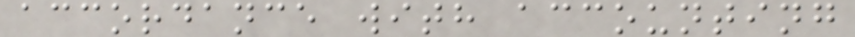accordance with accounting
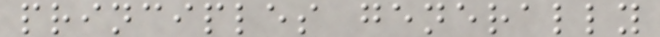principles generally
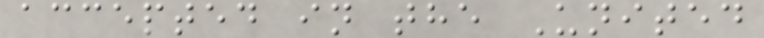accepted in the United
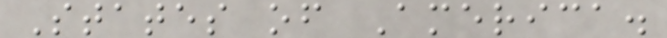States of America.
